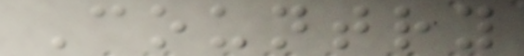Country
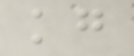kg
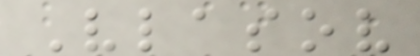Vlasov
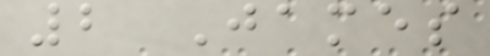2 James
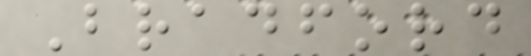Bradford
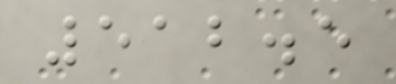512.5
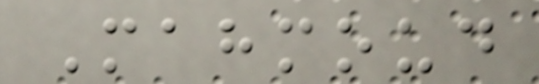Mahmoud
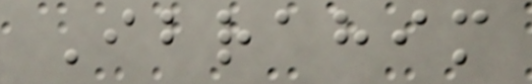Ibrahim
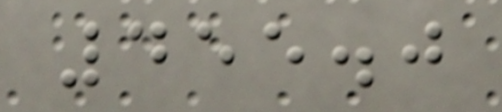455.0
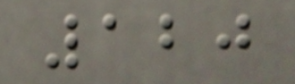120
